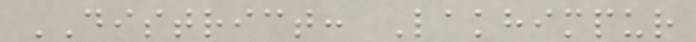DISTRICT: Lakhimpur
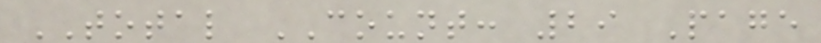TOTAL COUNT: 29 Page
